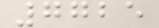7725
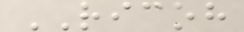RICOH
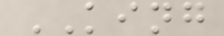KING
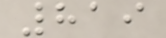819
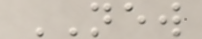NEW
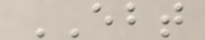EBT
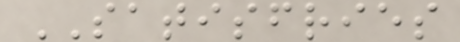SATISFRIES
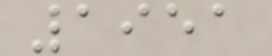1951
